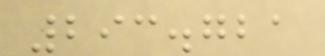293.721
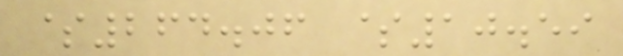$264.06 $10.59
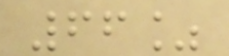66%
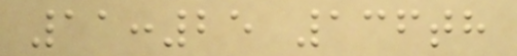11:25 136th
